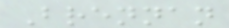Brennan
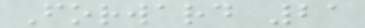Forward 21
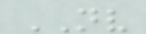NV
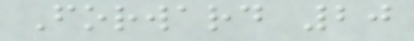Forward 20
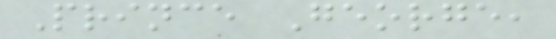Prince George,
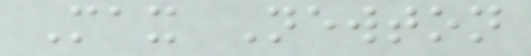Max Newton
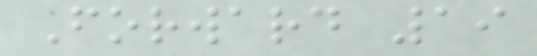Forward 19
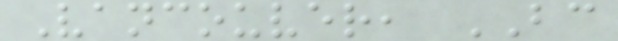Vancouver, BC
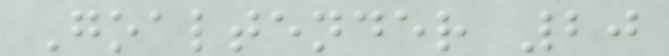Goaltender 20
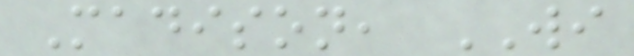Madison, WI
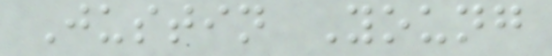Justin Young
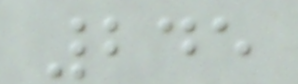245
